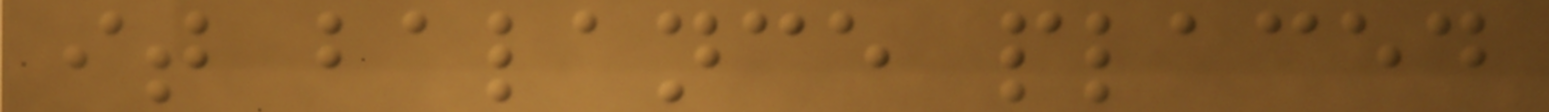it balance placed
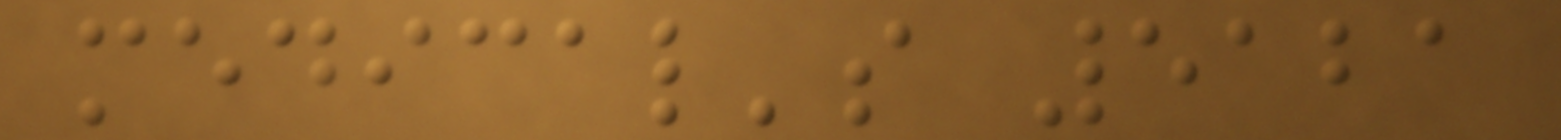medical's 5121
